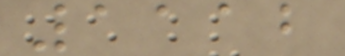1112
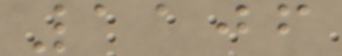1106
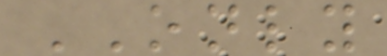ONLY
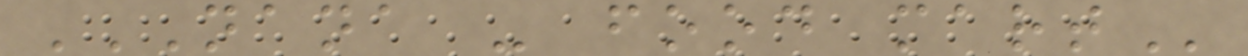NANA - FOOD MART
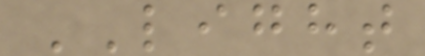LIGHT
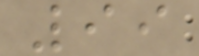99
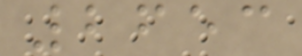2653
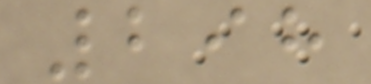298
